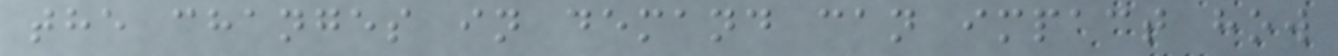the changes in demand can impact how
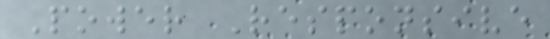Power Responsive
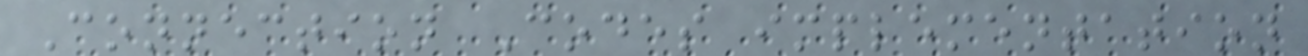Connection Codes implementation
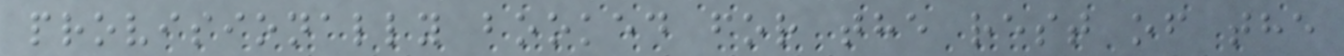provisionally booked for the rest of the
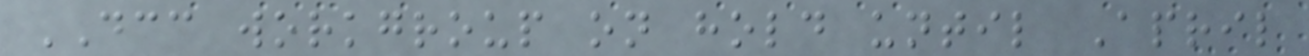DCC workgroup on hold until April
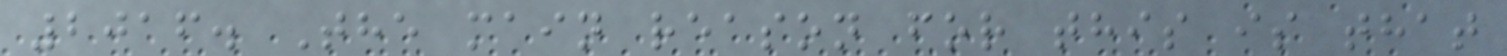2016. The main reason for this is that
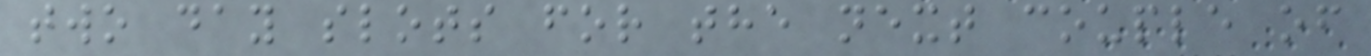two day slots for the next couple of
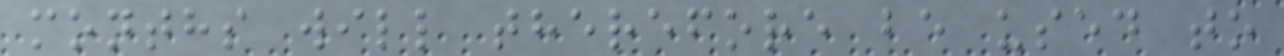months will therefore be used to
